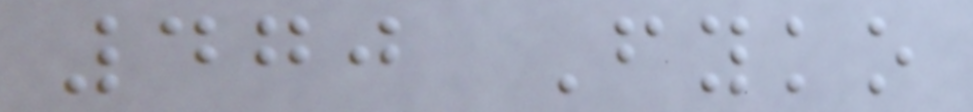470 Fyko
